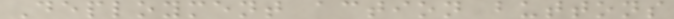Deployment action buttons
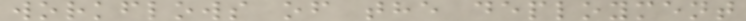workflows of the deployment
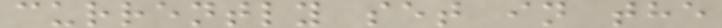currently set in the
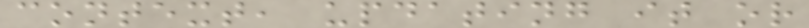context, updating it or
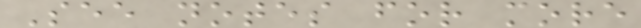See notes for more
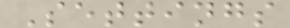Settings
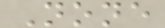None
